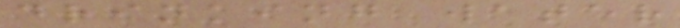drinking water
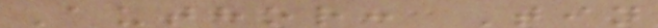Author: Tin
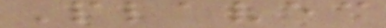Plavec
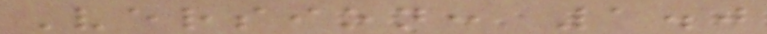Version: 1.0
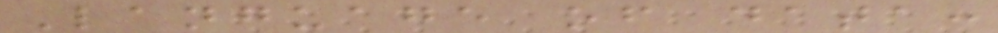Language of data:
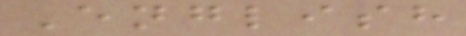English
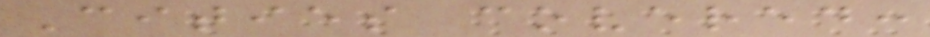Cities covered:
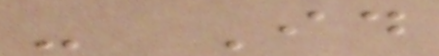- Id
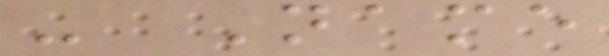- Name
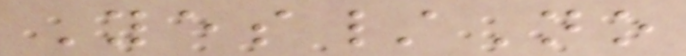Yes/No
